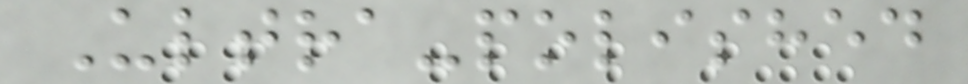Ultra-polished
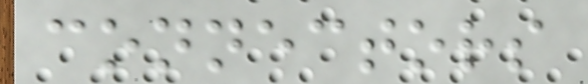connectors
